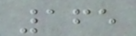165
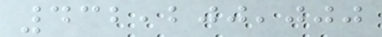432,200,000
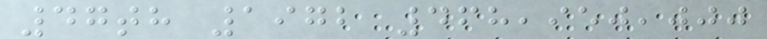47th 1972 468,950,000
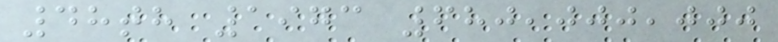48th 1973 680,000,000
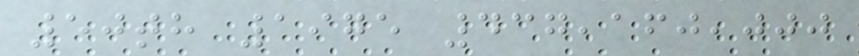50th 1975 437,160,000
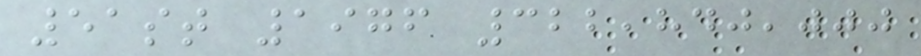51st 1976 322,840,000
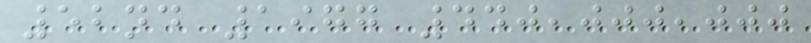52nd 1977 440,000,000
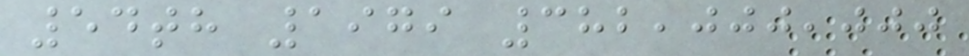54th 1979 382,000,000
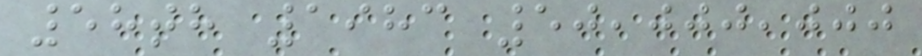58th 1983 50,000,000
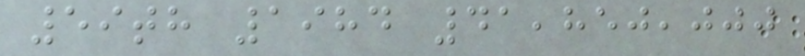59th 1984 41,850,000
